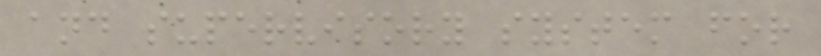and supervisory system for
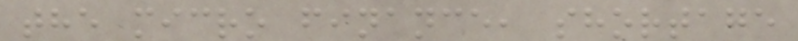the micro finance, shortage
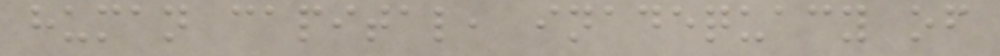human capital, inadequacy of
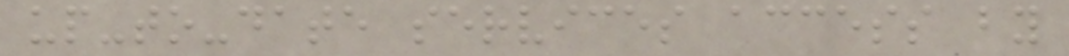up-to-date services access by
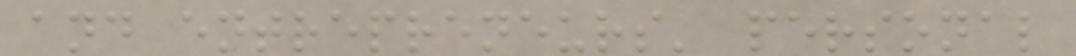and entrepreneurs' personal
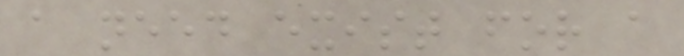a need exist for a
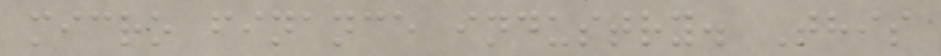micro finance industry. This
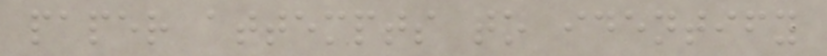paper attempts to identify
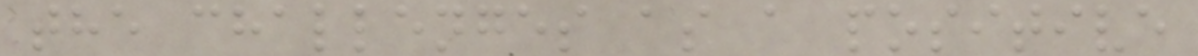the challenges as a positive
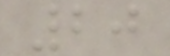20
